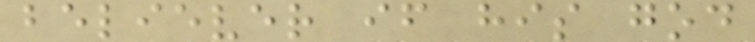believer if his god
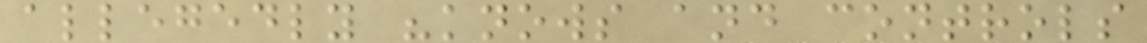allegedly "knows and controls
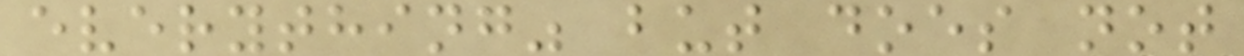everything" but does not
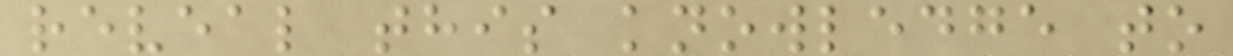reveal this knowledge to
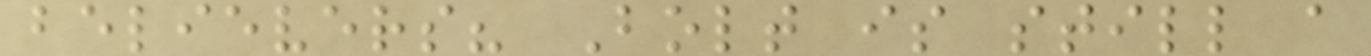believers? Bolt is still a
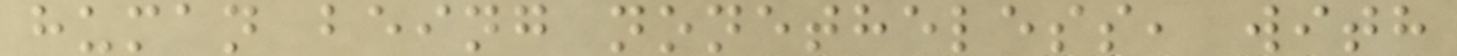human being nonetheless, with
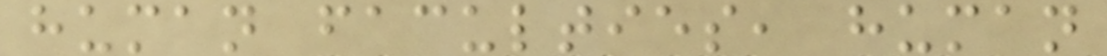human faculties, human
